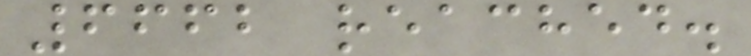6662 reached.
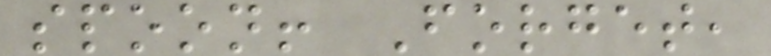spoon! Forget,
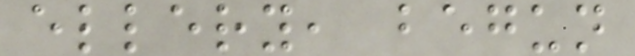ellery, begun
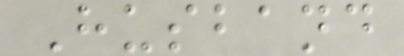Husband
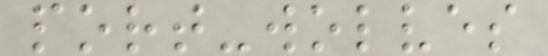port-wolves
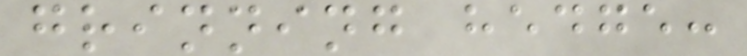grinning hedge:
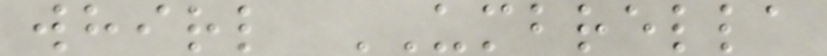whirl UMBRELLA
